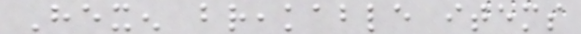Hexen breakable items
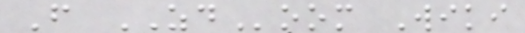From ZDoom Wiki
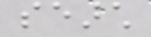search
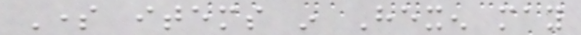Some items in Hexen may
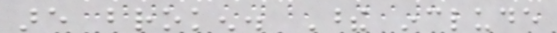are broken. These include
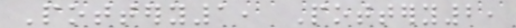Pottery1, Pottery2,
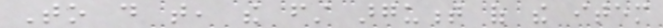To do that, the first argument of the item
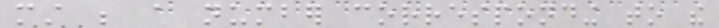must be a number corresponding to the
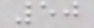50
